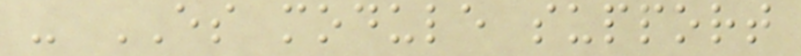- ES module support
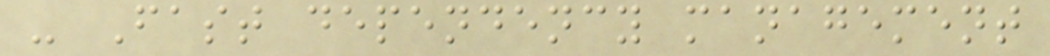- Fast dependency management
